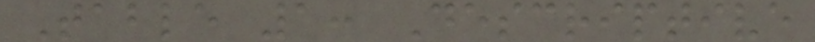Table 1: Descriptive
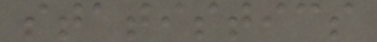statistics
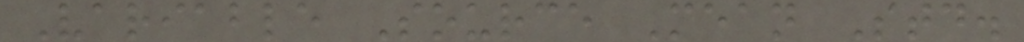Variable Source Mean Std.
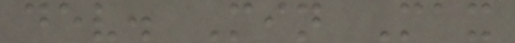dev. Min Max
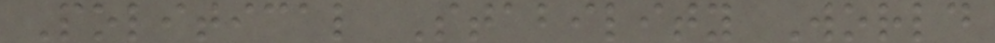Political Stability World
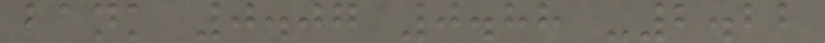bank 0.07 0.88 -2.22
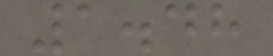1.48
